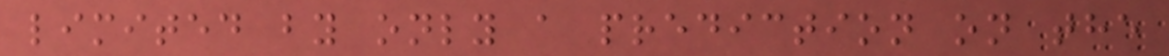limited by only a prediction on the
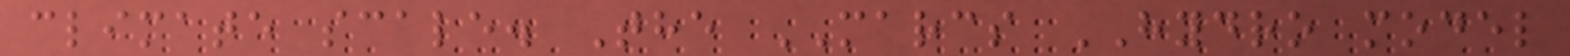climate scale. The MARCS HYDRO model
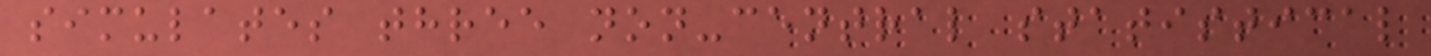simulates three non-central statistical
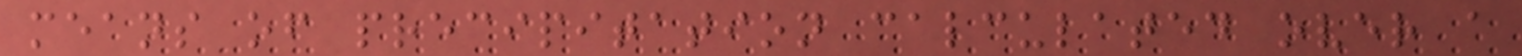means of precipitation calculated over a
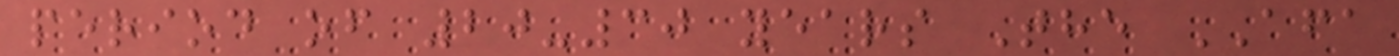period of 20-30 years The AFA
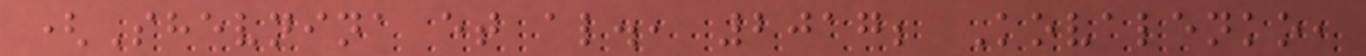(Shevnina et al., 2017; Kovalenko,
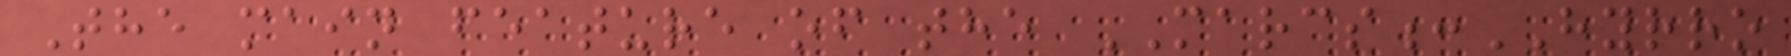The main feature of the MARCS:HYRRO
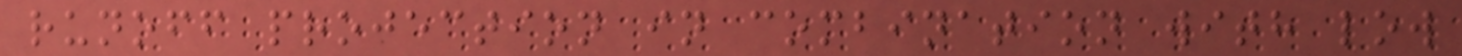runoff projection in combination with low
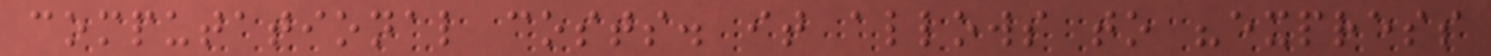computational costs. it allows to "express
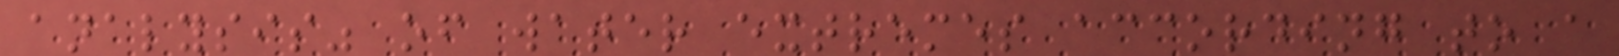analysis" of water extremes according to a
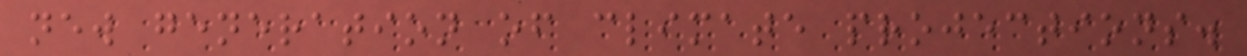new generation of climate projections.
